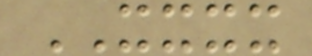XXXX
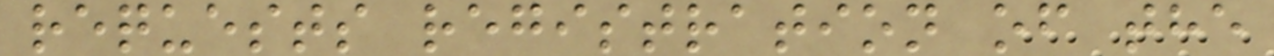requests registration of the
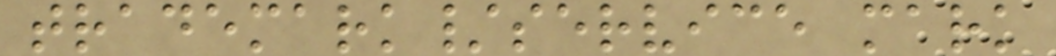trademark/service mark
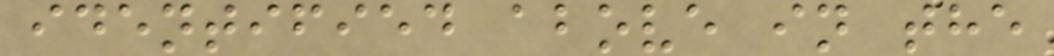identified above in the
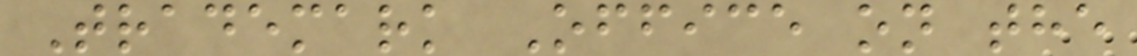Trademark Office on the
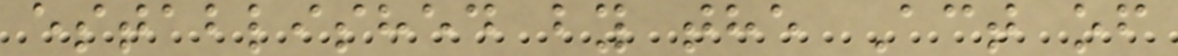established by the Act of
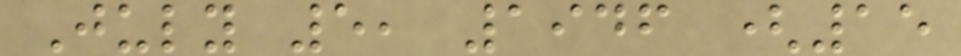July 5, 1946 (15
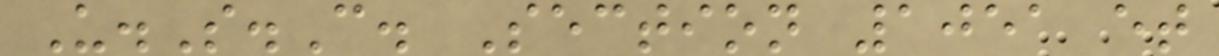U.S.C. Section 1051 et
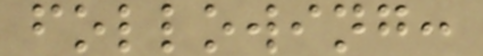following:
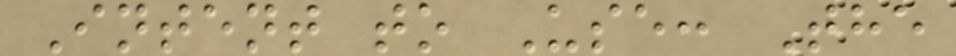Intent to Use: The
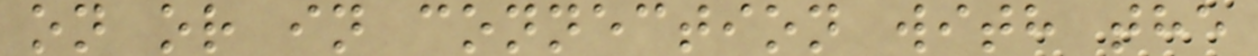on or in connection with the
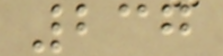237
